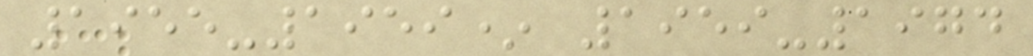1955-1959* 1959-1974
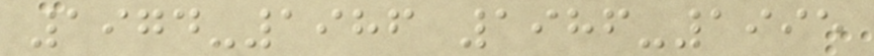1974-1986 1986-1995
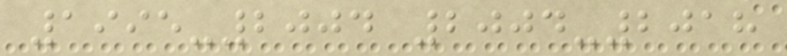1995-2004 2004-2018
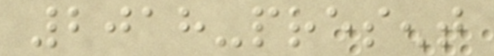2018-present
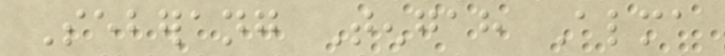Seberang Tengah Alma
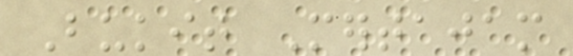Bukit Mertajam
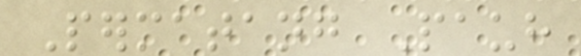Permatang Pauh
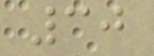30
